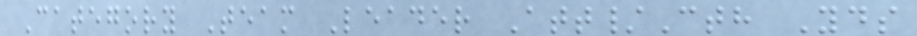Category Team Leader Att/Cth Yds
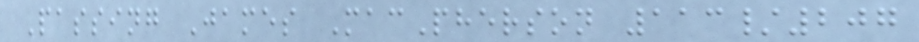Passing James MacPherson 113/207
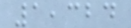1,324
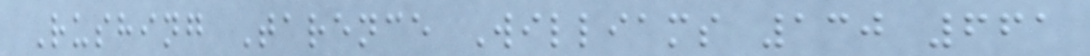Rushing Tarence Williams 130 661
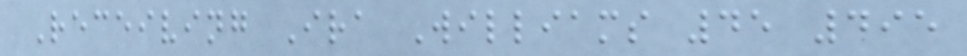Receiving Ira Williams 45 495
